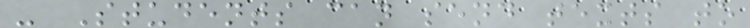- Students can send texts to
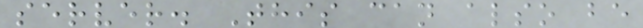server. This can also be
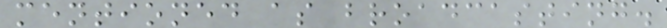mentioned as broadcasting.
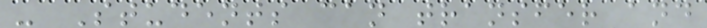- Students can transfer and
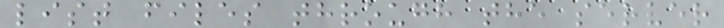list files through the server
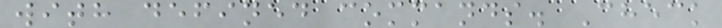with defined commands. Check
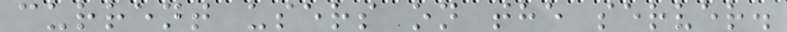current users on the server.
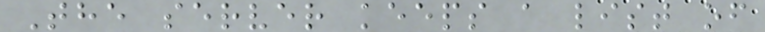The server keeps a list of
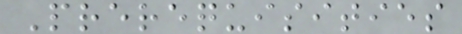Prerequisities
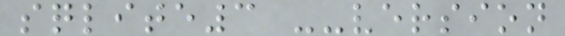sqlite3 --version
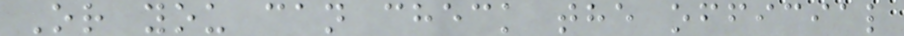Or you can check the official
